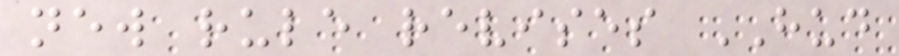new rule revises HUD
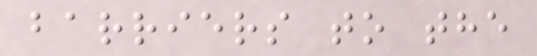barriers to the
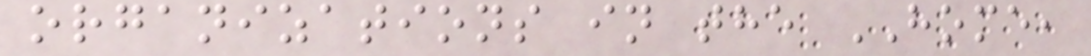organizations in the HOME,
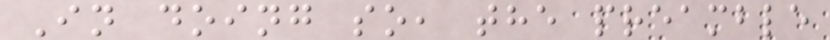In doing so, the preamble
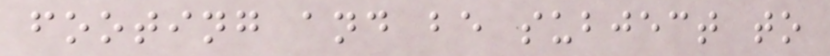footing and be subject to
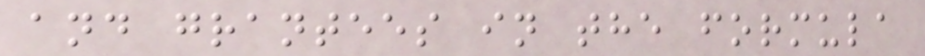and grantees in the formula
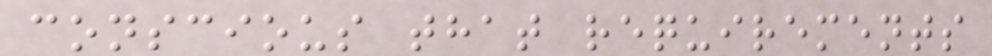conscious that requirements
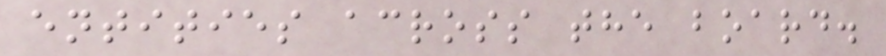entities across the board.
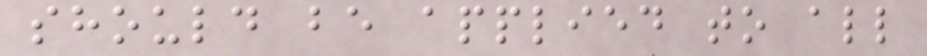should be applied to all
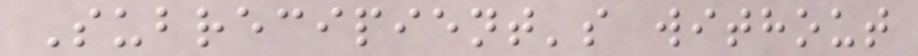Subrecipient's without
